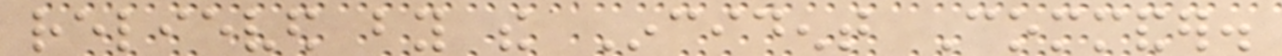relieved by the Incident Commander.
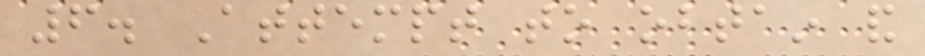6. Attempt to obtain and
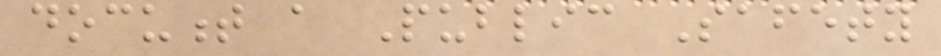document a Public Safety
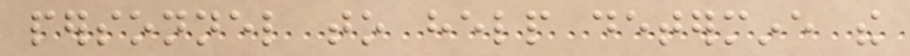personnel to help determine the
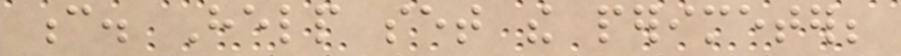c. Help set the perimeter;
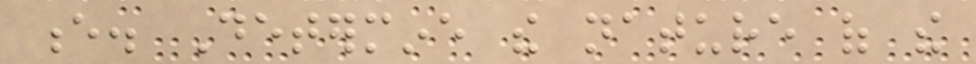e. Determine the nature of the
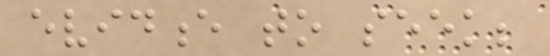evidence to seek;
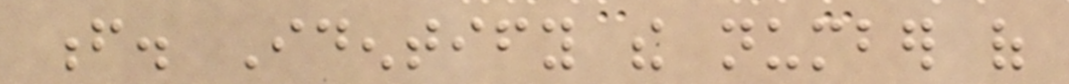f. Identify the number of
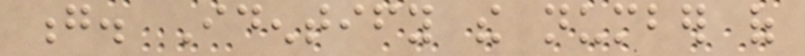g. Identify the number of
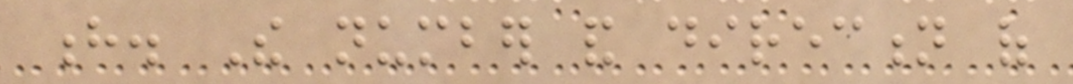h. The number and direction of
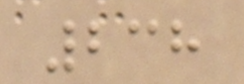238
